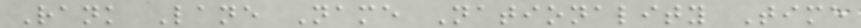Rank Lane Name Nationality Time
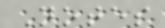Notes
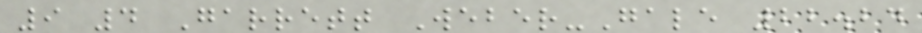9 4 Garrett Weber-Gale 22.24
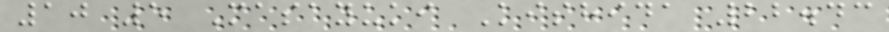10 5 Masayuki Kishida 22.43
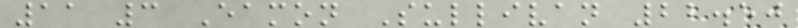11 3 Eamon Sullivan 22.50
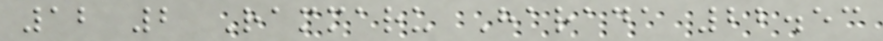12 2 Rammaru Harada 22.53
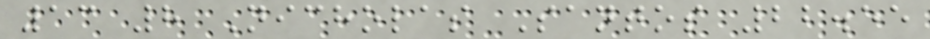13 8 Nicholas Santos 22.55
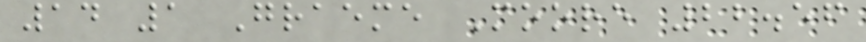14 1 Graeme Moore 22.56
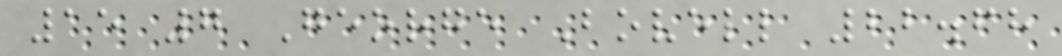15 7 George Bovell 22.68
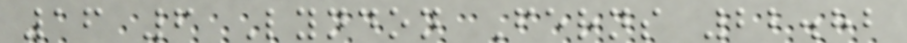16 6 Lyndon Ferns 22.82
